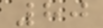80
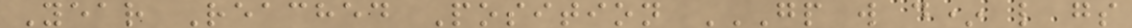Year Reached Position GP W D* L GS
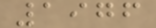1976
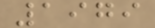1979
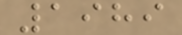1989
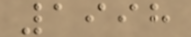1998
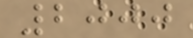2000
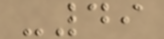-49
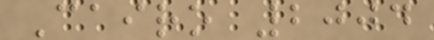Cairo 2004
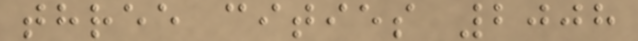three cities 2008
